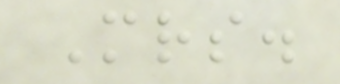Mrs.
